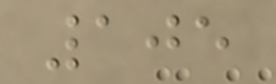105
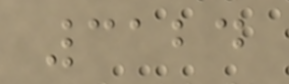3124
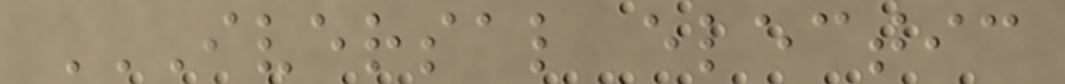IVERSAL ELECTIC
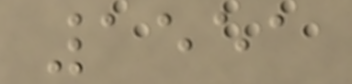1551
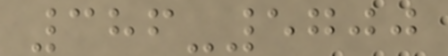386-5700
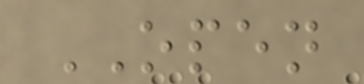OPEN
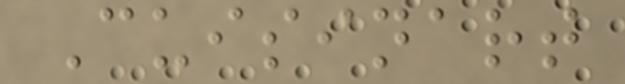Cuisinart
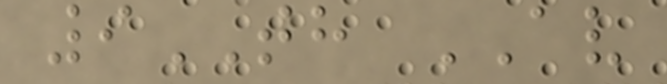9TH AV
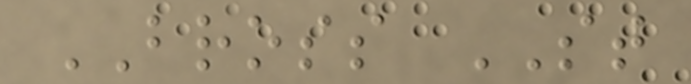BROSS ST
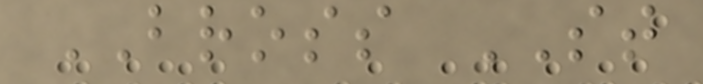BROSS ST
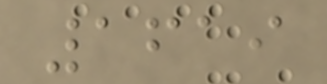1619
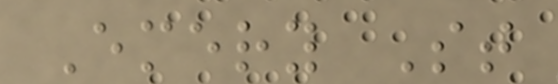Emery St
